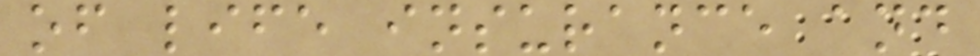of life insurance and
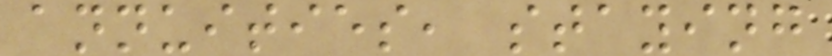annuities, staying
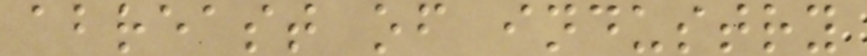abreast of industry
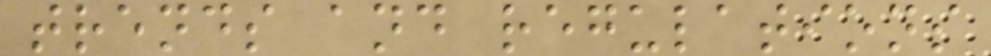trends and regulations
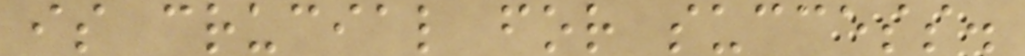is crucial for success.
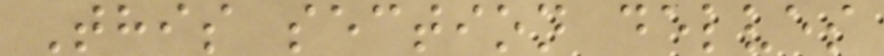This section delves
